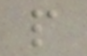p
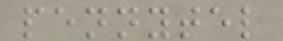pennytel
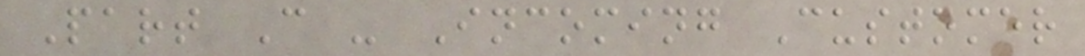Part C - Incoming Customer
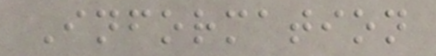Information
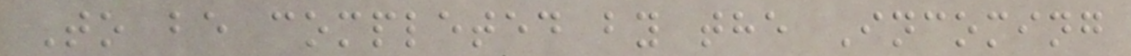To be completed by the Incoming
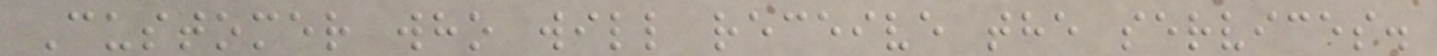Customer who will receive the services.
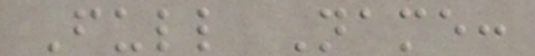Full Name:
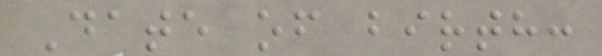Date of birth:
